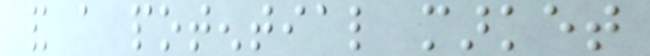and a potential market
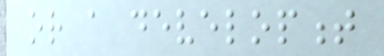or a development
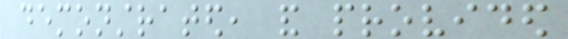demonstrated, and provided
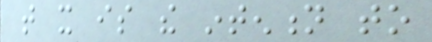that it is the intention to
